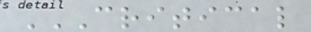CRITICAL
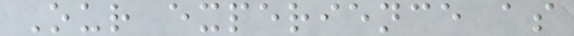Our experience as
